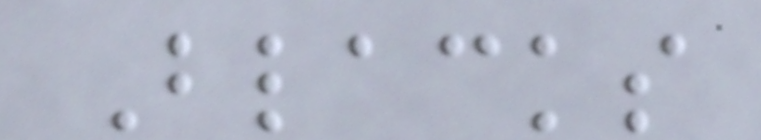Blacks
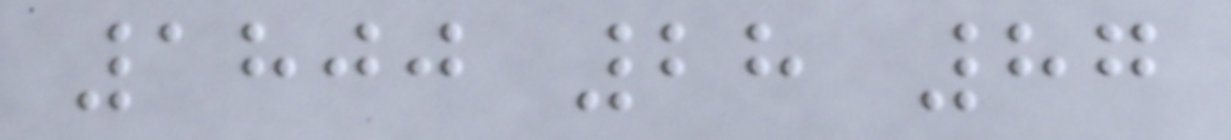1800 28 87
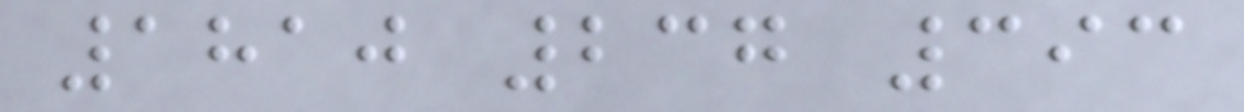1810 237 393
